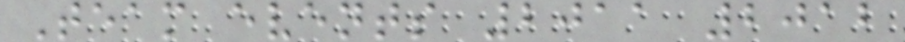Team events 2011 2012
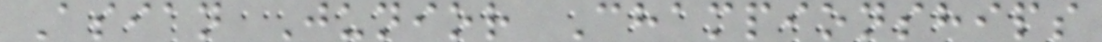Asian Junior Championships
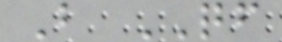B QF
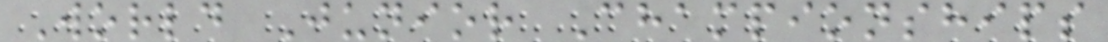World Junior Championships
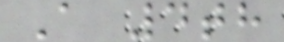A 4th
